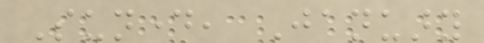Sunday, January
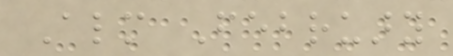Almost February
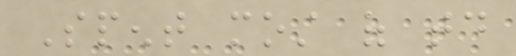Spent most of today
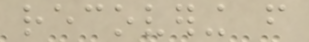recovering from
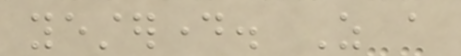yesterday. As a
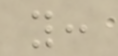you:
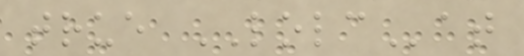true LOLCat
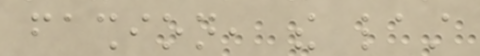fashion, the last
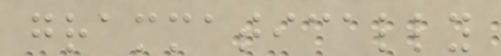grammatically
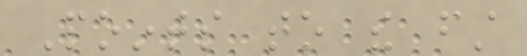Points to the first
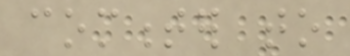commenter to
